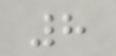8
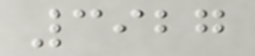3927
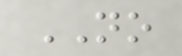NO
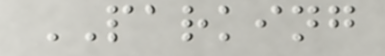PARKING
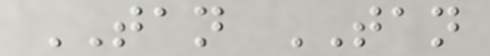TAN TAN
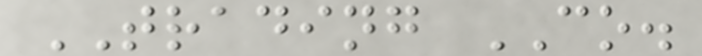TRADING CO.
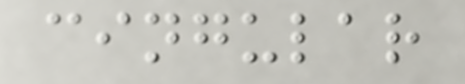cingular
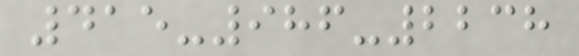415-986-2238
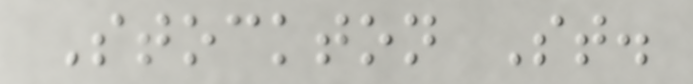Stockton St.
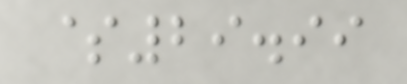$29.99
